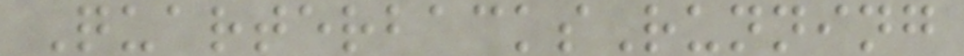QuarterbacksRunning
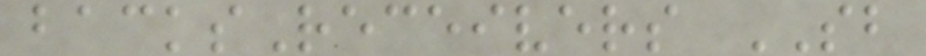backsReceivers SB
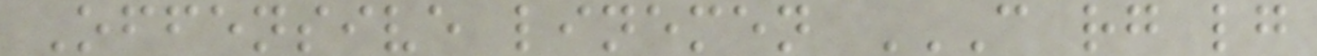Offensive linemen C RG LG
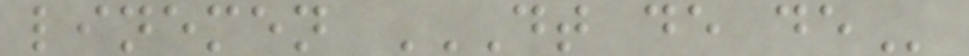linemen DT DE DE
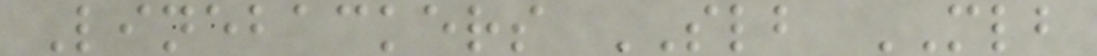Linebackers SLB MLB
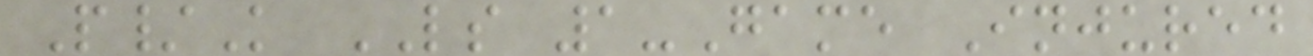P/K LS 1-Game Injured
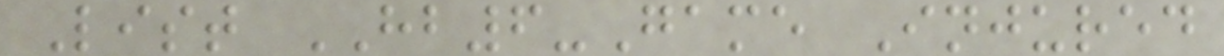List HB6-Game Injured
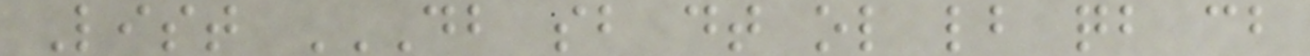List DB SB DT OL LB QB CB
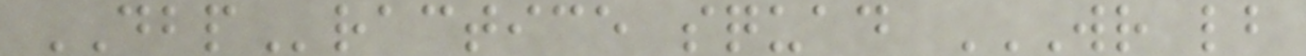DBPractice squad WR LB
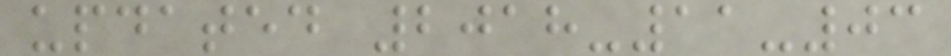updated 2018-11-03
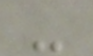-
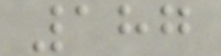187
